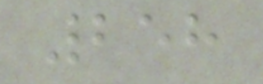258
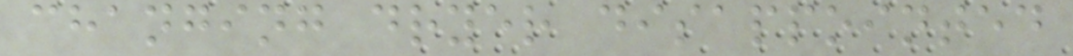changing dryer disappointed
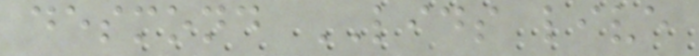desmond LIDS live
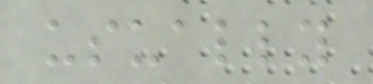usually
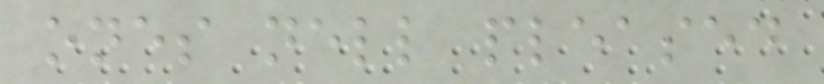ones nell pleased
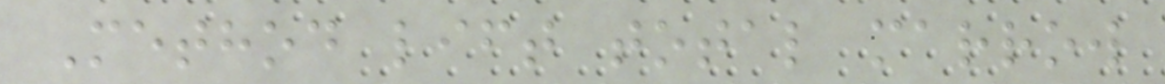Method lift total marrow
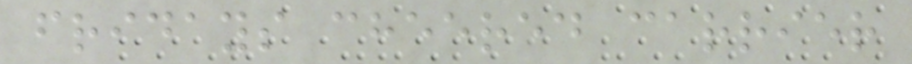fridays cheered carrier
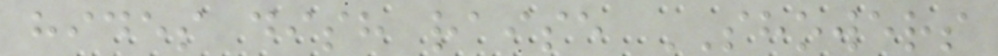hides dish raise SHOWERS
